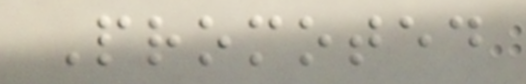Promoted
